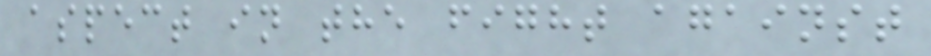aspect in the fight against
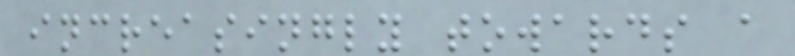increasingly towards a
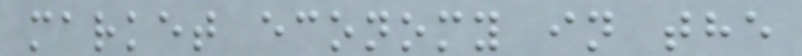market economy in the
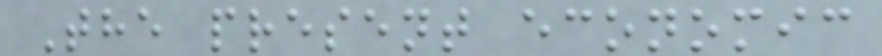The present economic
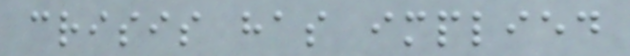crisis has implied
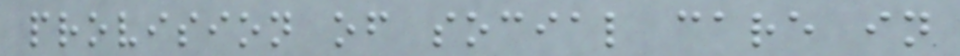provision of social care in
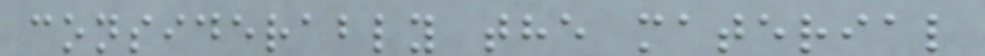considerably the material
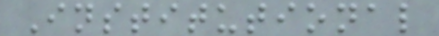Institutional
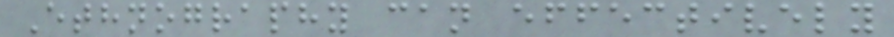Ethnography can effectively
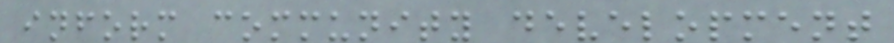inform community development
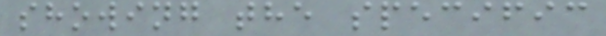showing the specific
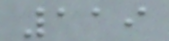119
